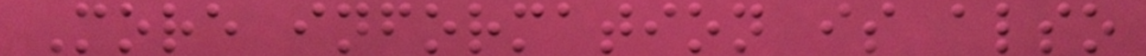More information is also
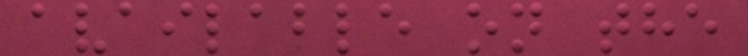available on the
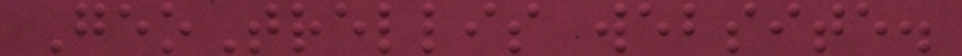GeoTrellis website.
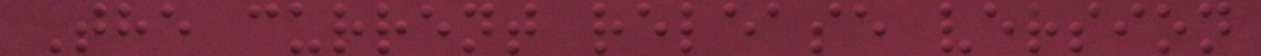The current release version
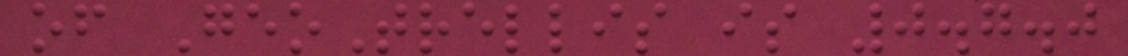of GeoTrellis is 0.7.0
